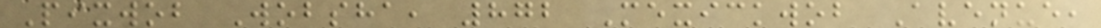Pixwob Wobsha, 872 Mexickwob Avenue,
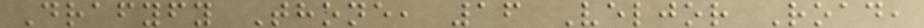Drafyfy Thone, 16 Veljor Road,
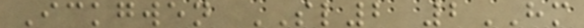Ickgwen SL2 2HM
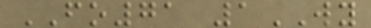FO71 1WY
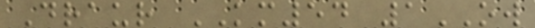Draur KM54 1OW
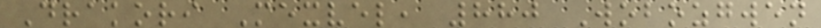Drakori Mexvel, 880 Wobozgwen
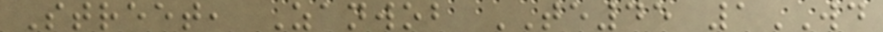Street, Zanwob TE45 1WD
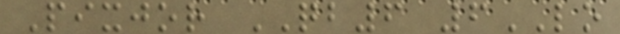Pixjor QB6 6LO
